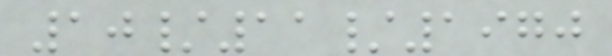10/11/1970
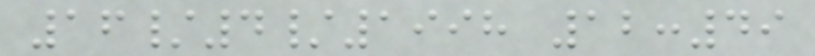16/4/1998 12:49
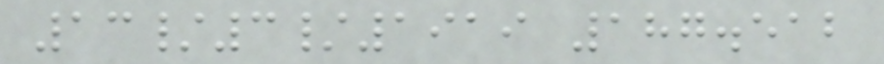13/3/1919 187.512
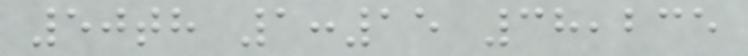50th 1:15 38,235
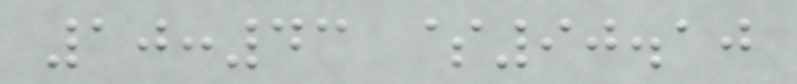10:43 $90.10
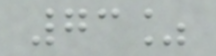73%
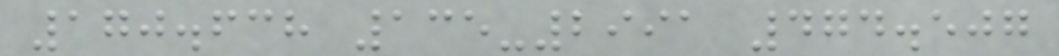170.638 135-2991 474.507
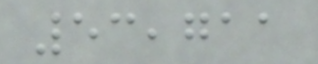53,711
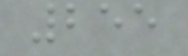255
